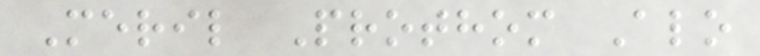Meril Prothom Alo
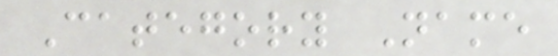Category Name
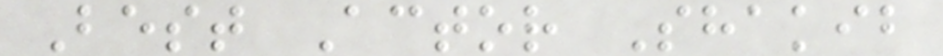Best Actor Shakib
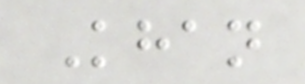Khan
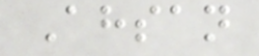Ahsan
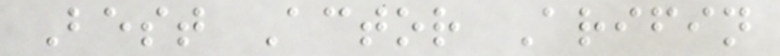Best Actor Arifin
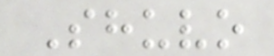Shuvo
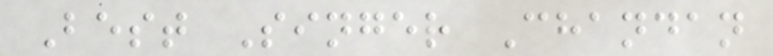Best Singer Chandan
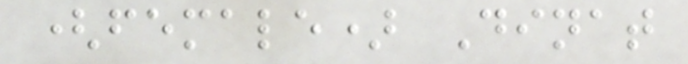(female) Dinat
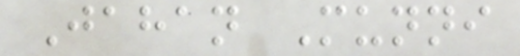Jahan Munni
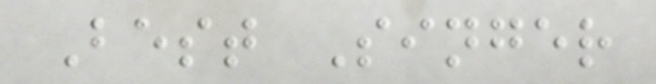Best Singer
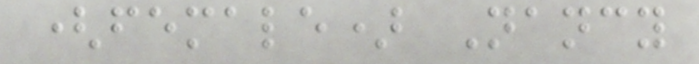(female) Nancy
